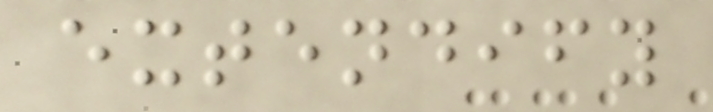extendify
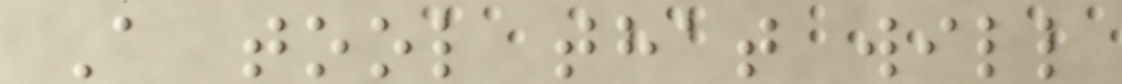A tool that will
